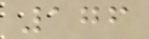176
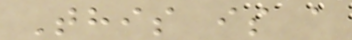This is a
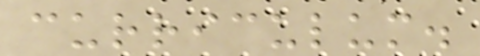curriculum.
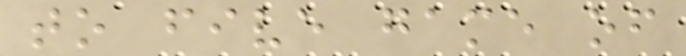to five game of
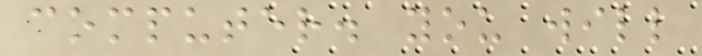computer. you will
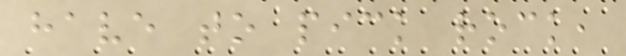have to pick rock,
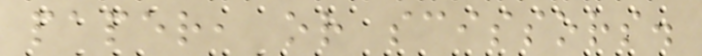paper, or scissors.
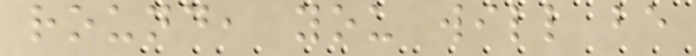round, you will be
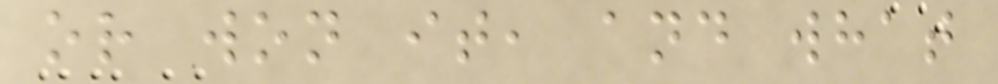or won it, and what
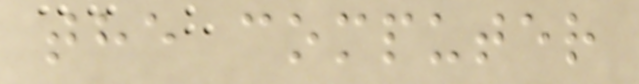the computer
